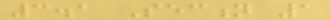3.1 Section 1
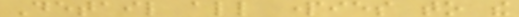Detail all parties to the
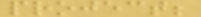project;
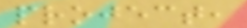project,
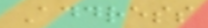Address
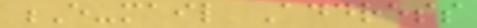E-mail Address
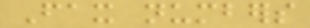Fax numbers
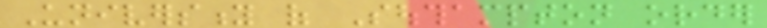University of Southampton order
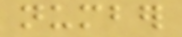number
